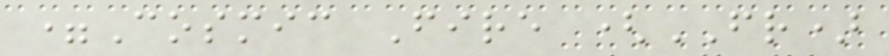=Cosmic Fire (FR)
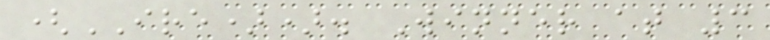(IRE)). Winner at 3
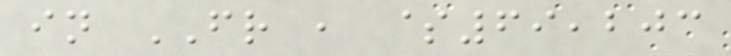in FR , $69,203
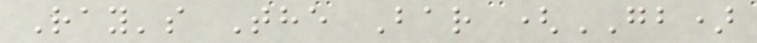Ray's The Bar (GB)
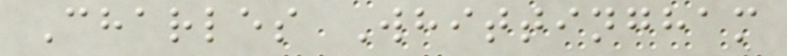Charles Whittingham
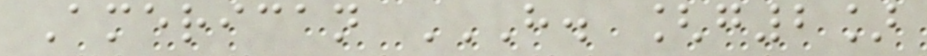American H. [G2]
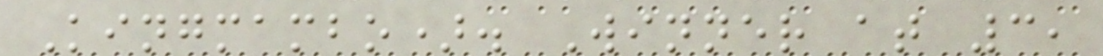Kingmambo). Winner at 3,
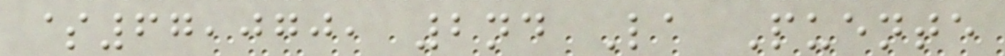$67,070, 2nd La Puente
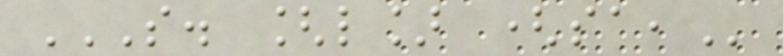S. [L] (SA,
